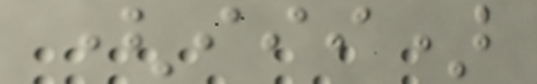(iii)
